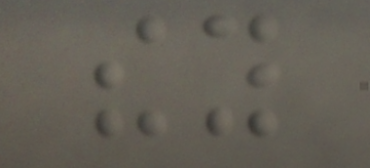they
